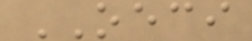OECI
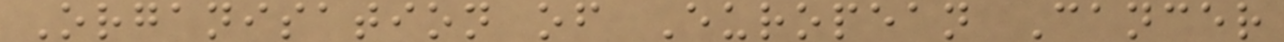Organisation of European Cancer
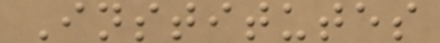Institutes
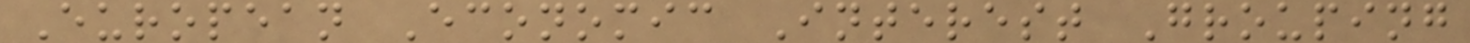European Economic Interest Grouping
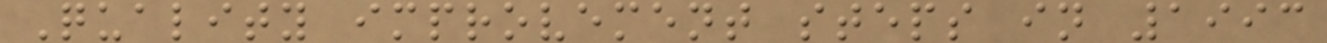Quality improvement steps in 1993
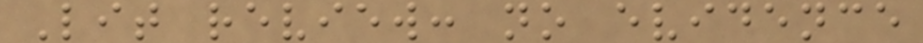Lit review: no evidence
